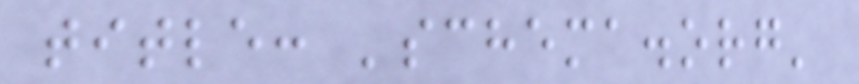title: 'schema.org'
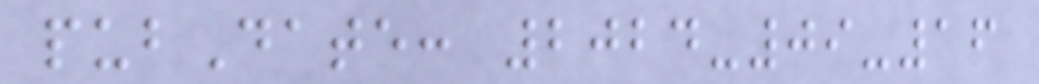pubDate: 2024-09-16
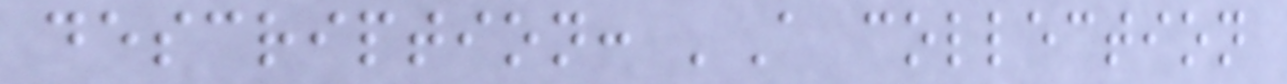description: 'A collection
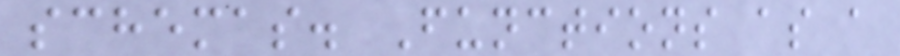schemas. Functions as a
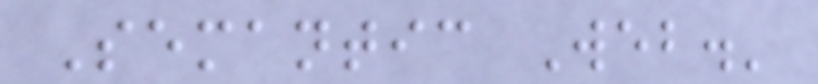Semantic Web.'
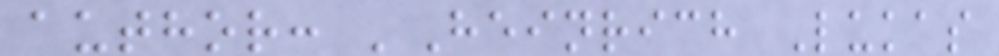author: 'Heinrich Lukas
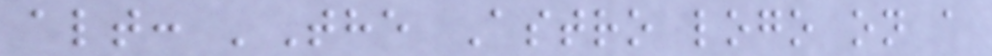alt: 'The Astro logo on a
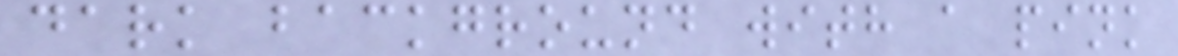dark background with a pink
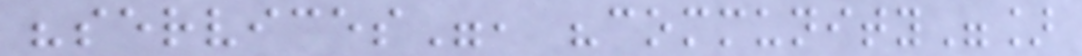"services", "community"]
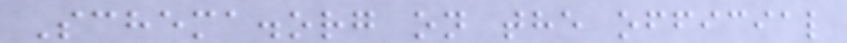Schema.org on the official
